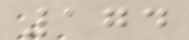174
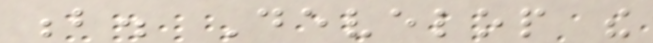b. Develop the
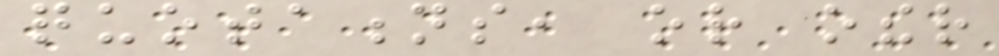quotations, or other
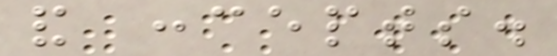and concepts.
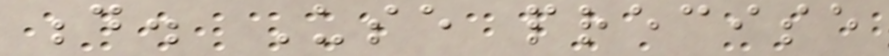d. Use precise
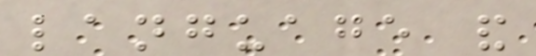language and
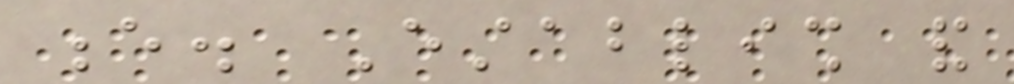e. Establish and
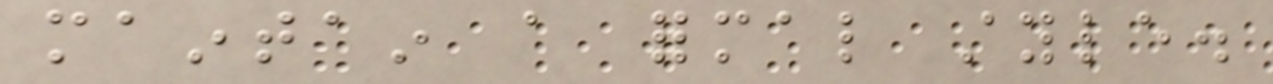maintain a formal style.
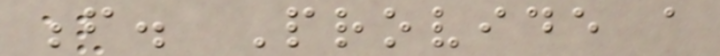f. Provide a
